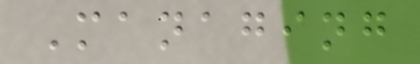Managing
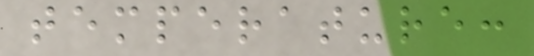temperature:
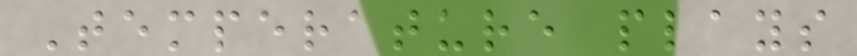Temperature plays
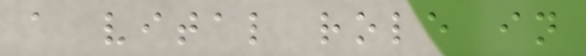a vital role in
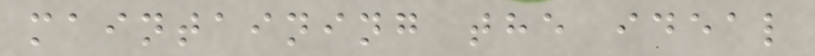maintaining the ideal
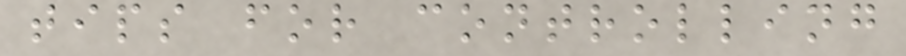tips for controlling
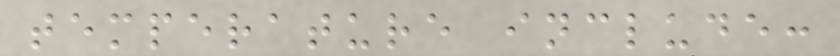temperature include:
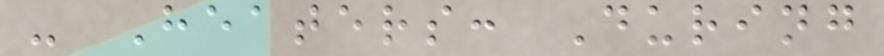- Heaters: During
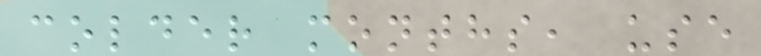colder months, use
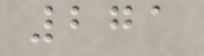271
